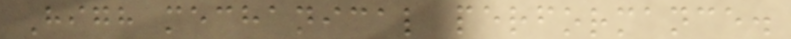High mechanical performance.
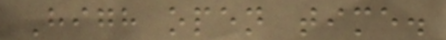High open time.
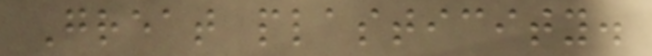Great plasticity.
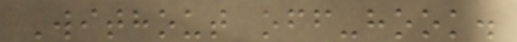Without off-hook.
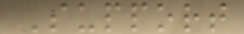Support
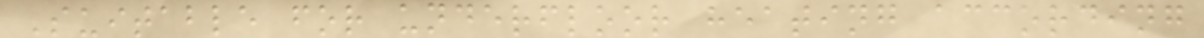Suitable for underfloor heating according
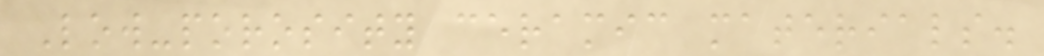Low-porosity ceramic materials.
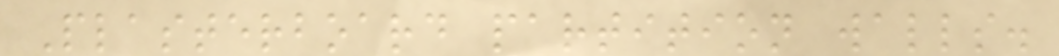Plasterboard partition walls.
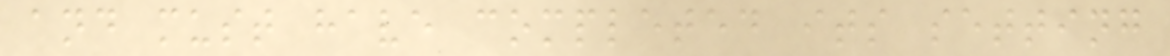and must have completed its setting
